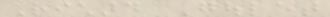Richard Goulet
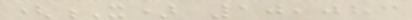(X) 10,083
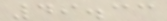49.33
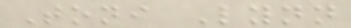Toni Lynn
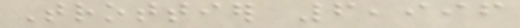Trottier 6,996
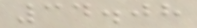34.08
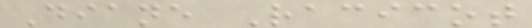Diane Racicot
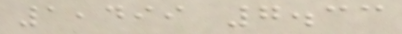1,499 7.33
